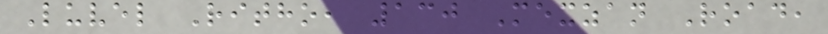Luvel Ritho, 130 Mexzan Road,
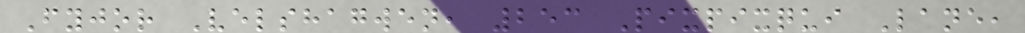Fyjor Velshagwen, 253 Pixpixqui Lane,
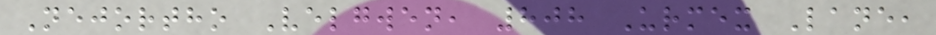Nejortho Velgwen, 808 Urmex Lane,
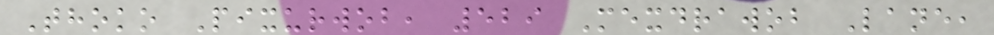Thoko Pixurwob, 529 Mexdrawob Lane,
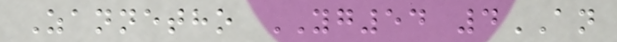Zannetho YG54 4AN
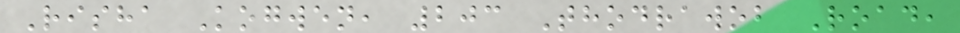Risha Kogwen, 203 Thodrawob Road,
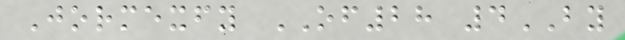Jormexfy OF28 4BY
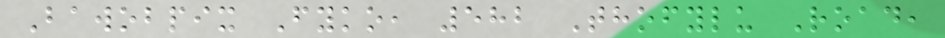Bawobpix Fyko, 582 Thofylu Road,
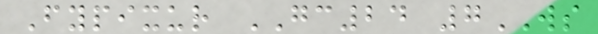Fypixur GC24 7WS
